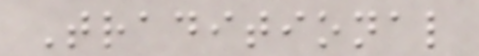Traditional
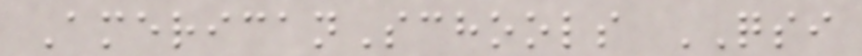AmericanSchools QSI
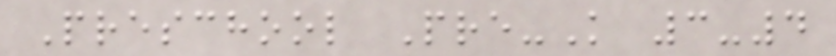Preschool Pre-K 3-4
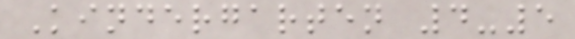Kindergarten 4-5
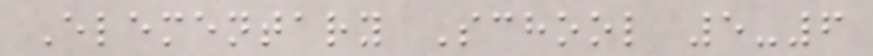Elementary School 5-6
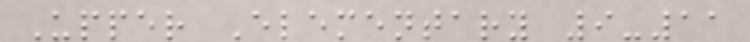Upper Elementary 9-11
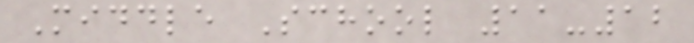Middle School 11-12
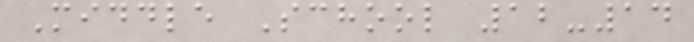Middle School 12-14
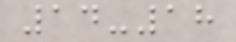14-18
